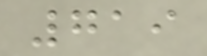719
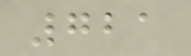721
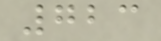723
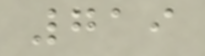719
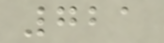721
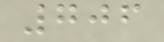706
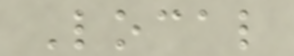Local
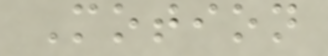Motion
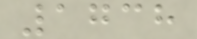1738
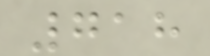718
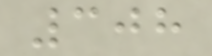308
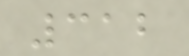312
